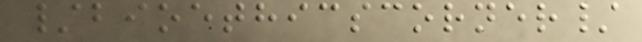/bioethicscorner/
